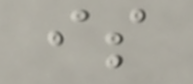is
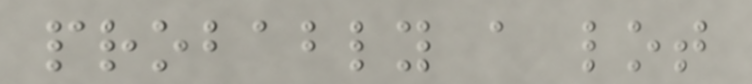probably a lot
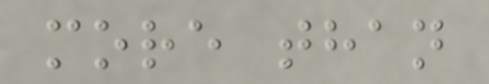more than
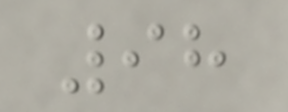98
